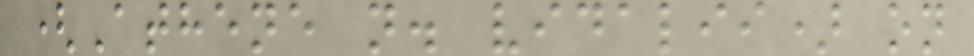(Athene n. vidalii) on
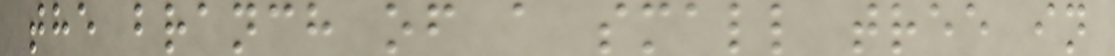the branch of a small tree in
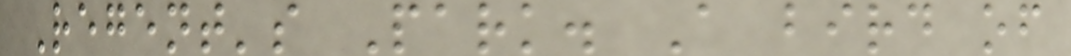Regent's Park. A bird of
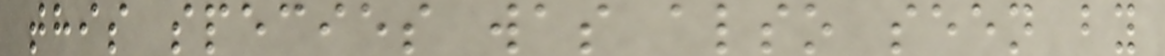this species was also seen by
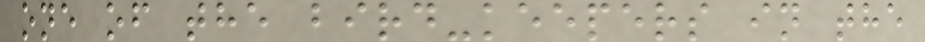one of the bird-keepers in the
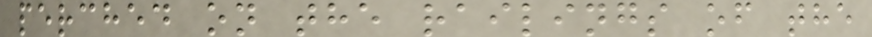perched on the railings of the
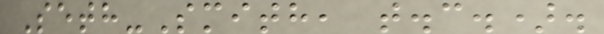Seth-Smith, t.c.).
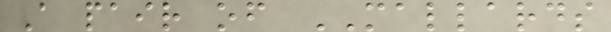A pair of MALLARDS
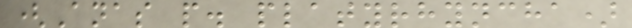(Anas p. platyrhyncha)
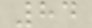84
